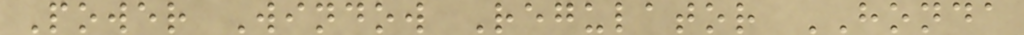Power Window Regulator HONDA
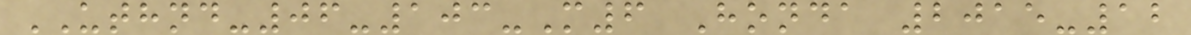UTHND-06-103-M6 Honda 2015-12
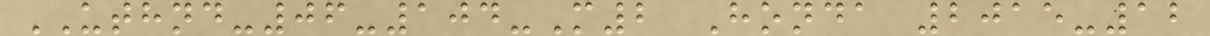UTHND-06-104-M2 Honda 2015-12
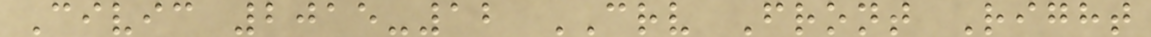Civic 2015-12 CRV Front Right
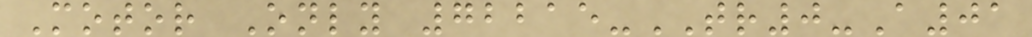Motor Only 72215-TR0-A01
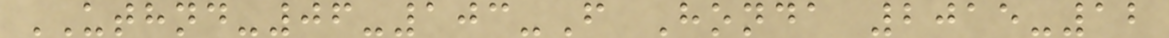UTHND-06-103-F Honda 2015-12
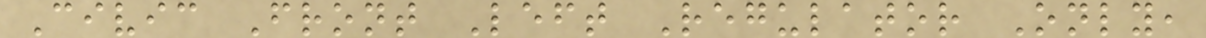Civic Front Left Regulator Only,
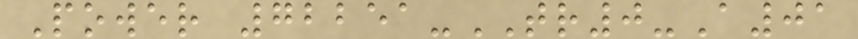Power 72251-TR0-A01
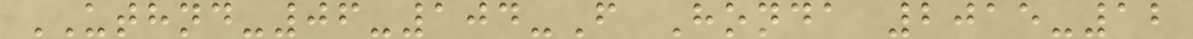UTHND-06-104-F Honda 2015-12
